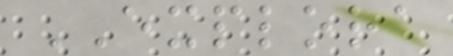EXPLORA
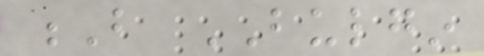B BULGIN
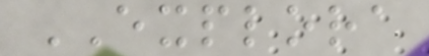EXPLORA
